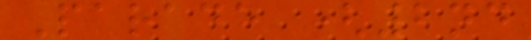Parade (2nd
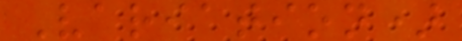Variation)
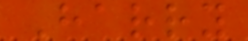Harry
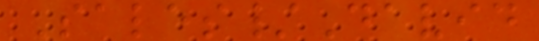Sales/David
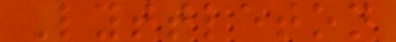Lyttleton
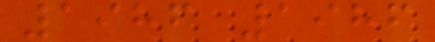1986 1986
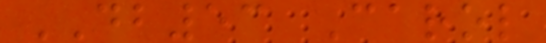DB53 Carol
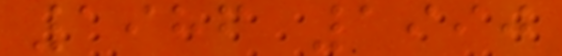1986 1990
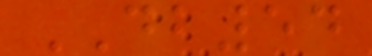DB54
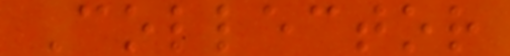Collector
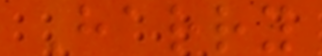Harry
